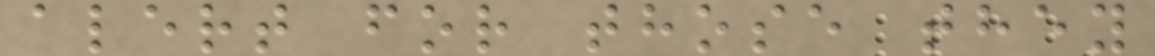alert for those they
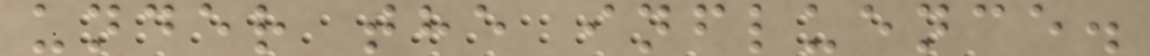under the influence.
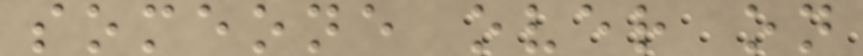someone over on
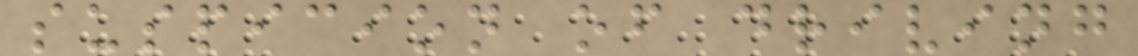suspicion of driving
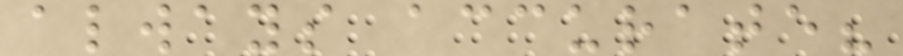always accurate?
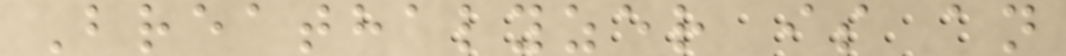Breathalyzer is an
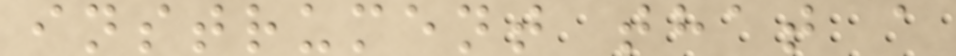instrument that a
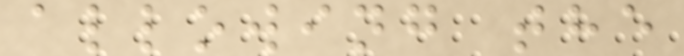allowing the
